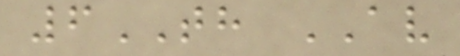6TH AV
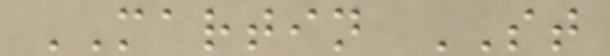MARTIN ST
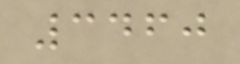3460
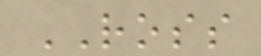ROSS
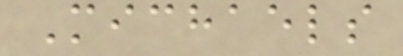Michaels
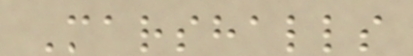Marshalls
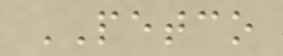PETCO
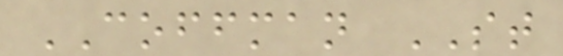COFFMAN ST
